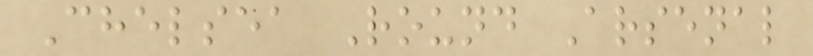Chelsea Round Arsenal
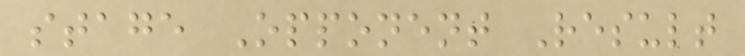stage Opponent Result
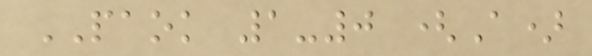PAOK 1-0 (A)
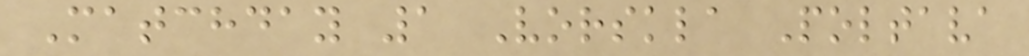Matchday 1 Vorskla Poltava
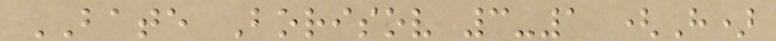BATE Borisov 3-1 (H)
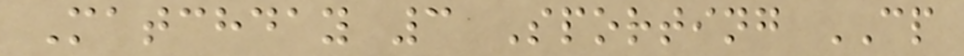Matchday 3 Sporting CP
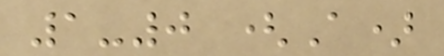1-0 (A)
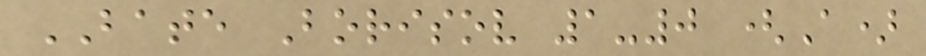BATE Borisov 1-0 (A)
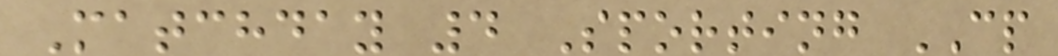Matchday 4 Sporting CP
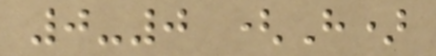0-0 (H)
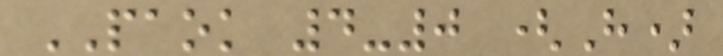PAOK 4-0 (H)
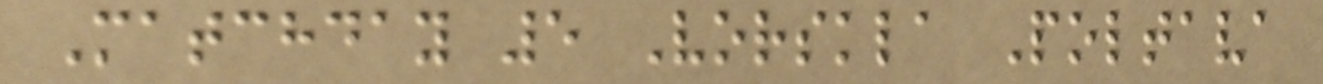Matchday 5 Vorskla Poltava
